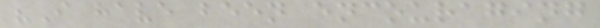"I have been encouraging
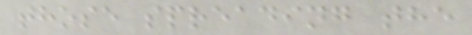those spreading the
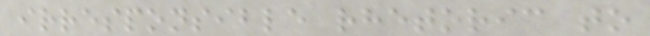irresponsible rhetoric to
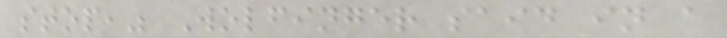stop," Wolfinger said in a
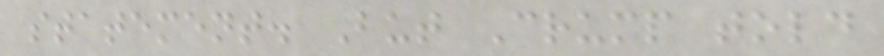statement. But Crump told
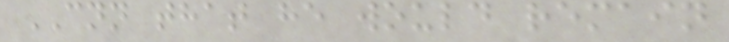CNN that he would remain
